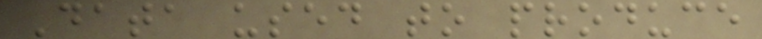Data used to produce
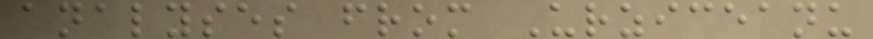analyses from Urziceanu
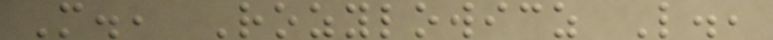M., Rozylowicz L.,
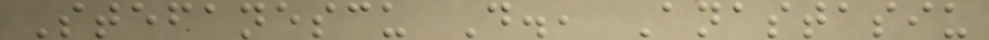Stefanescu D., Anastasiu
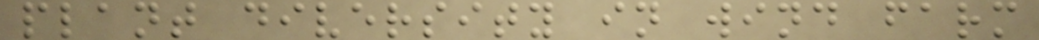plant diversity in wind farm
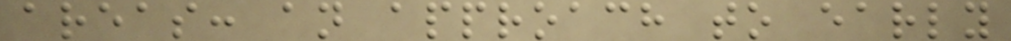areas: an approach to early
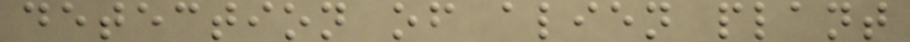detection of alien plant
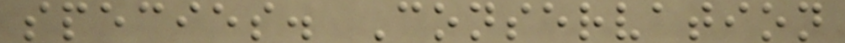species. Conservation
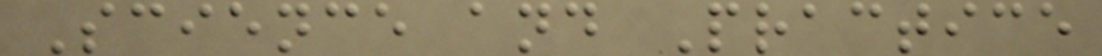Science and Practice
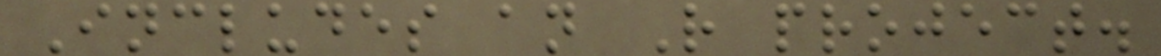Includes an R project.
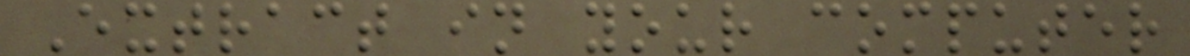Extract in your computer
